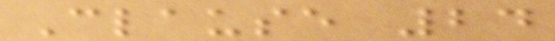Clause 24
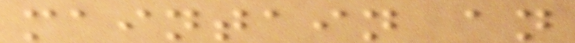maintain an
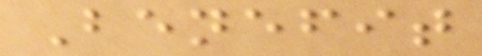Benefit
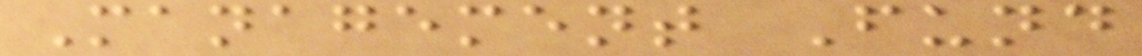Management Fund
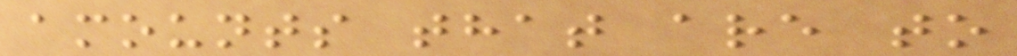amounts that are to
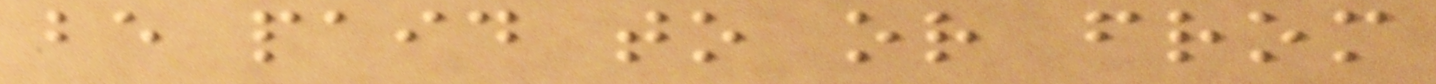be paid to or from
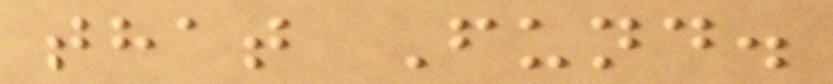that Fund.
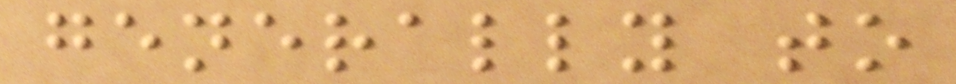generally to
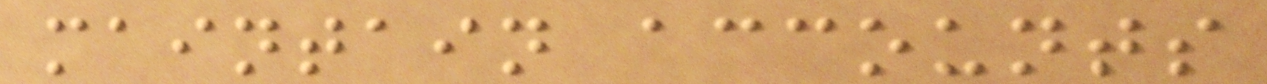maintain accounts
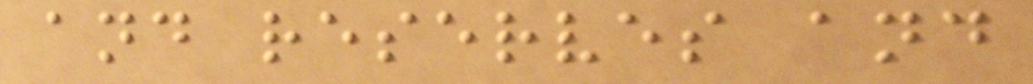and reserves and
